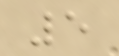5
